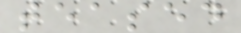teased
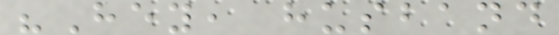"Hey, husband
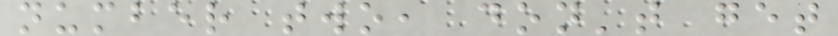number two, don't get
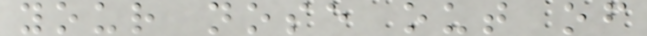your nose out of
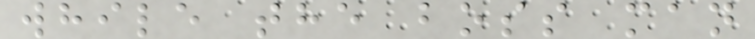while the boss man
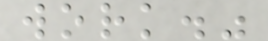work."
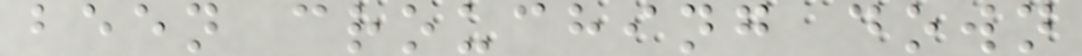been crouching down
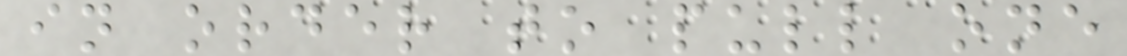in order to pull one
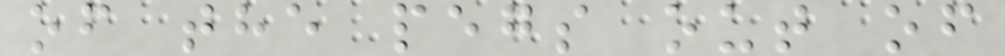of the pegs out of
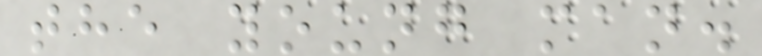the young man.
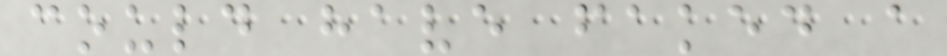could have faked a
